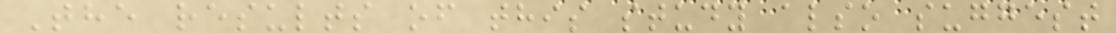The results of this study also suggest
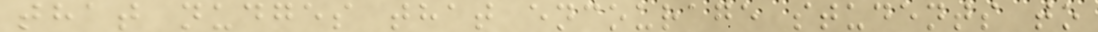that nudges that encourage students to
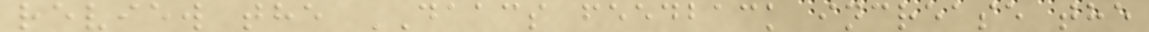review the DAACS feedback increase the
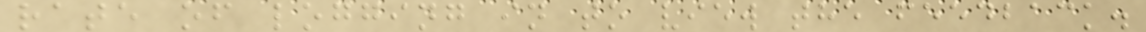rate of logging in to view the feedback.
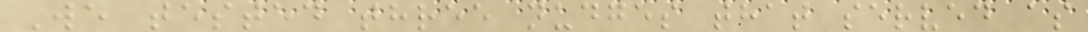We tested three nudges that served as
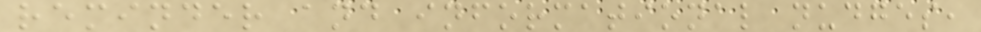reminder and informational nudges,
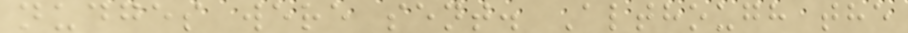nudges were sent. Although the
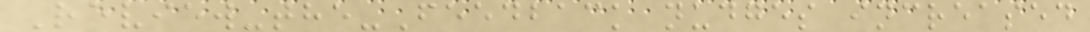Review-the-Feedback nudges increased
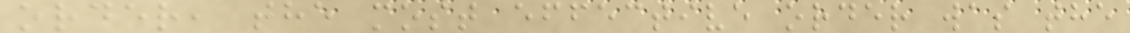order, the most effective order was the
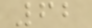62
